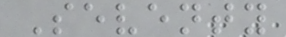Seventy
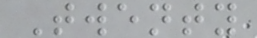Twenty
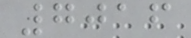7016
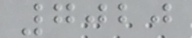7020
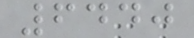6440
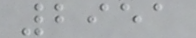2951
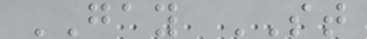GAY ST
